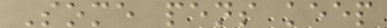Some pens keep
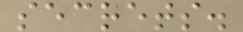secrets.
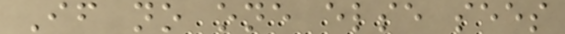If no one else sees
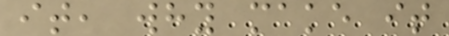it, why make it
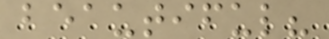beautiful?
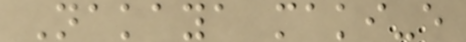Nakaya maki-e
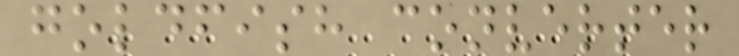goldfish converter
